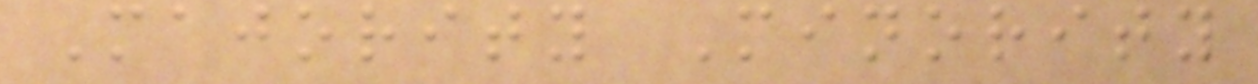Majority Minority
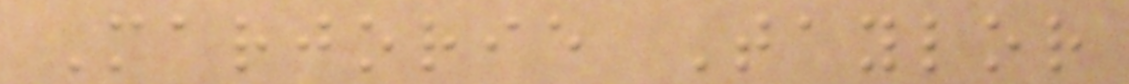Marjorie Taylor
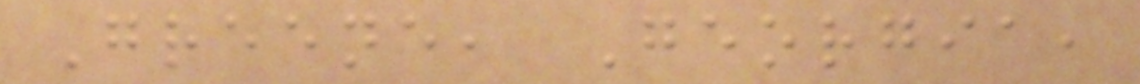Greene, Georgia,
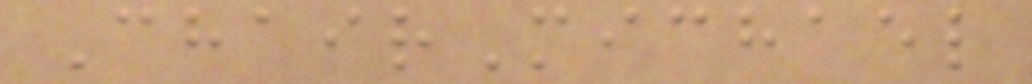ChairMichael
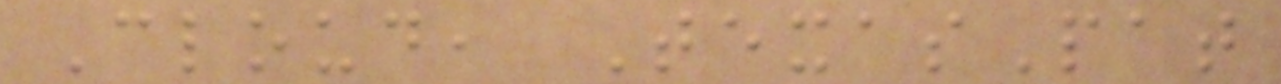Cloud, TexasPat
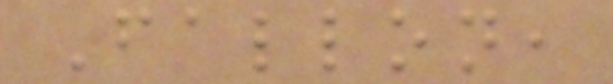Fallon,
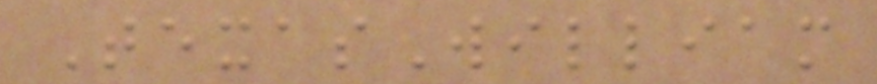TexasWilliam
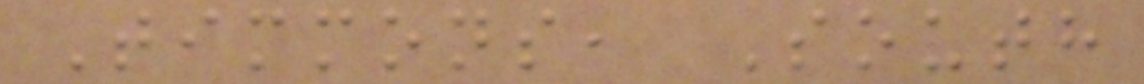Timmons, South
